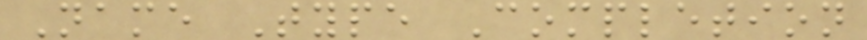Name Type Completion
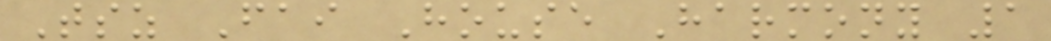Tsz Fai House Harmony 1
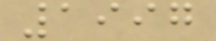1997
